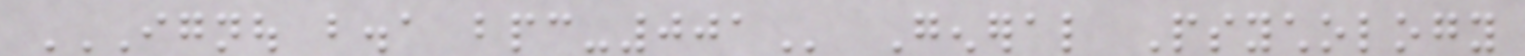IGNOU B.A BPC-001 General Psychology
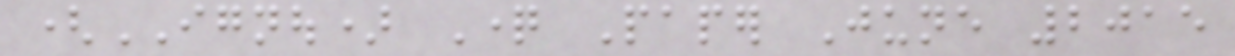(IGNOU) Question Paper June 2015
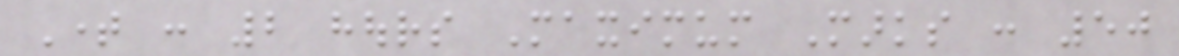Time : 2 hours Maximum Marks : 50
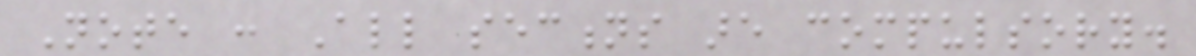Note : All sections are compulsory.
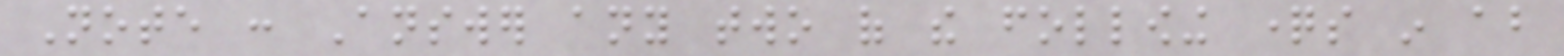Note : Answer any two of the following questions in about
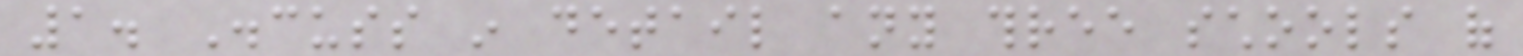1. Discuss in detail any three schools of
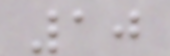10
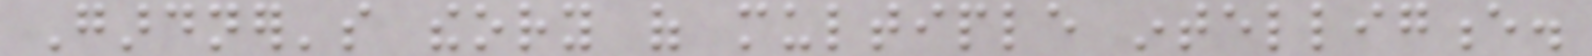Gardner's theory of multiple intelligence.
